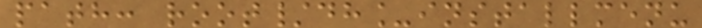path: root/dh_installmenu
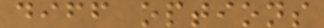diff options
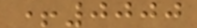+0000
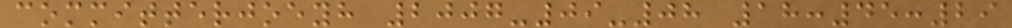committerjoeyh 2007-09-08 18:45:29
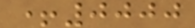+0000
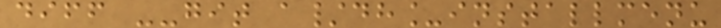diff --git a/dh_installmenu
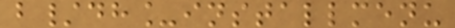b/dh_installmenu
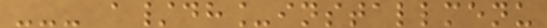--- a/dh_installmenu
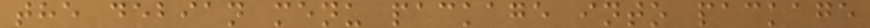the debian menu package into package
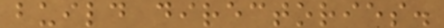build directories.
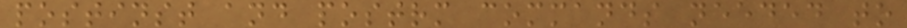postinst and postrm commands needed to
